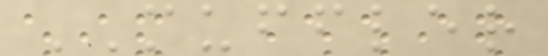MUFFLER
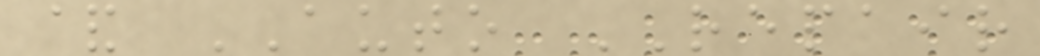& AUTO REPAIR
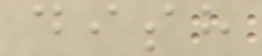dish
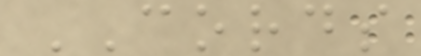CORDS
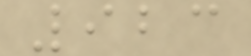923
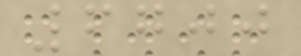6700
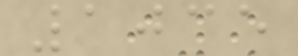1035
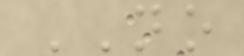NO
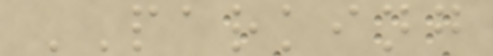PARKING
